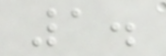1.
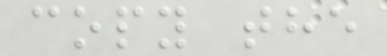copy the
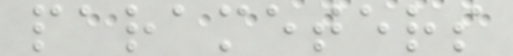parameters
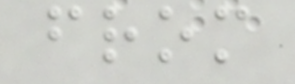from
